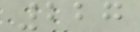227
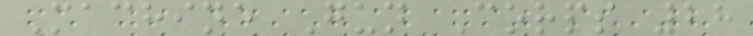Machine Gun Corps 28
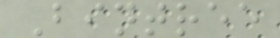Bintree
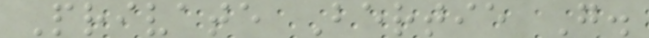Private Bertie G.
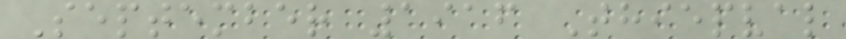September 1916 Thiepval
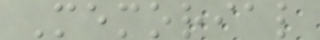Memorial
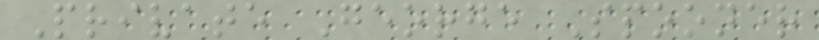Private George Spooner
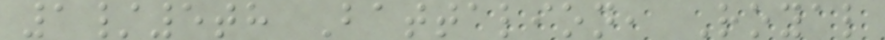1/5th Battalion, Royal
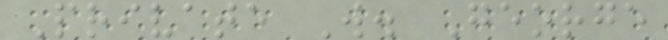Private W. George
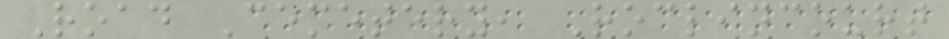Road Cemetery, Roclincourt
